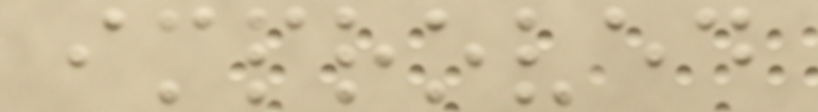improved
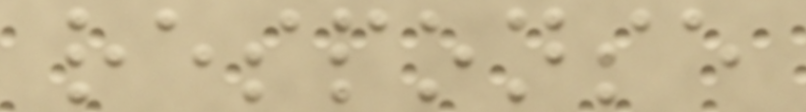response
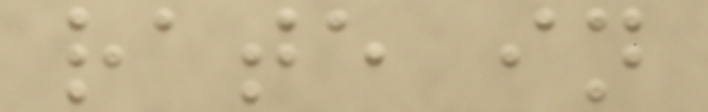rate in
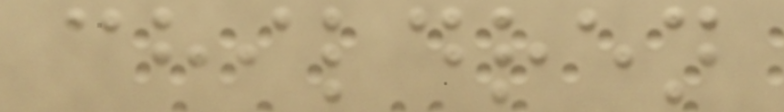children
